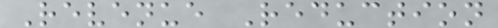Revenue Reduction
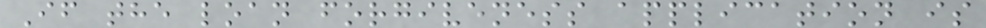If the loan forgiveness application is
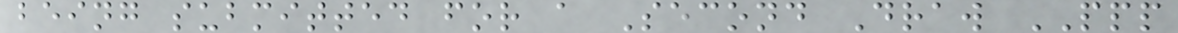being submitted for a Second Draw PPP
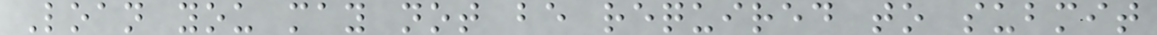Loan you may not be required to submit
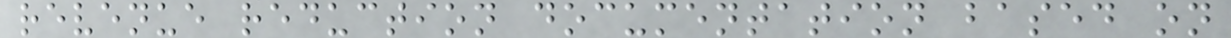revenue reduction documentation based on
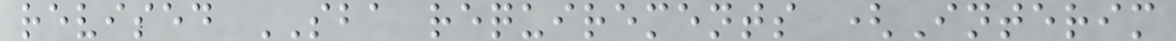revised SBA requirements (Interim
